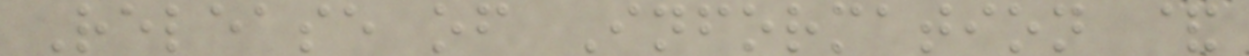Release of Information &
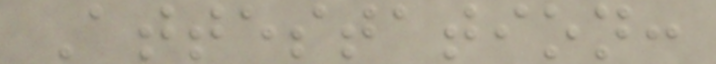Attestation:
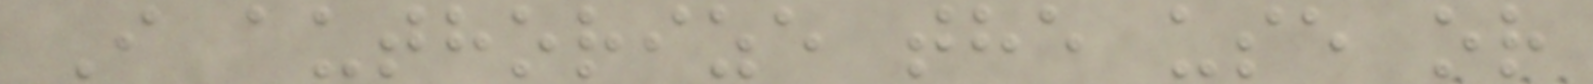I authorize the use or
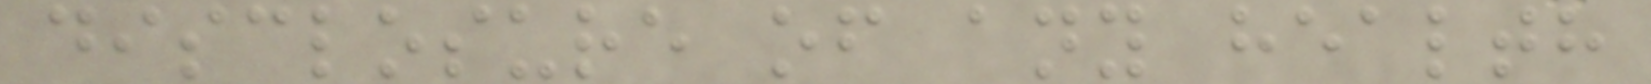disclosure of any health
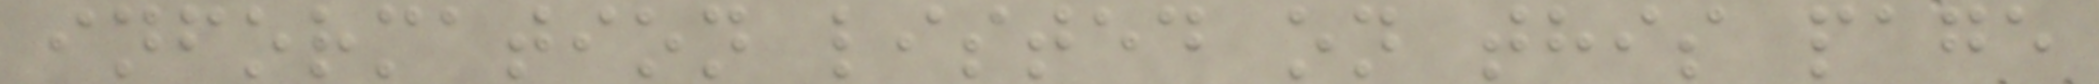information listed on this page
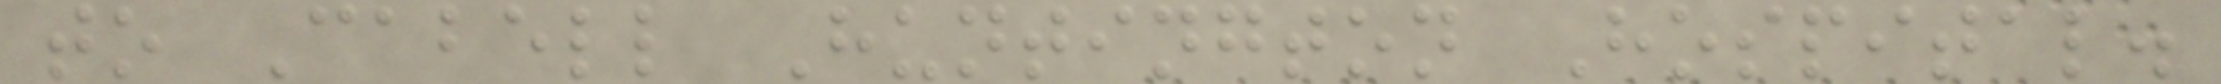to Cabell Huntington Hospital.
